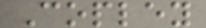Copley
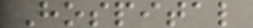Hospital
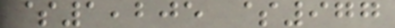$1,205 $977
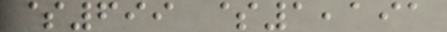$699 $1,191
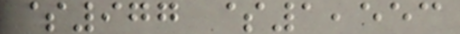$977 $1,553
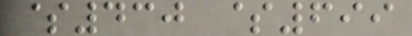$430 $699
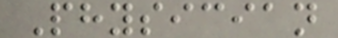Physician
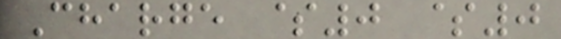Charge $0 $0
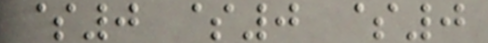$0 $0 $0
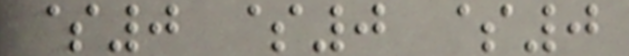$0 $0 $0
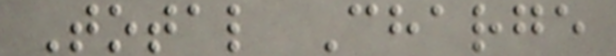Total Charge
